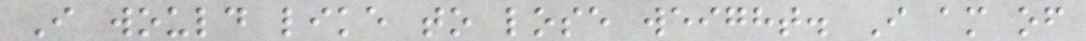I would like to lose weight. I am of
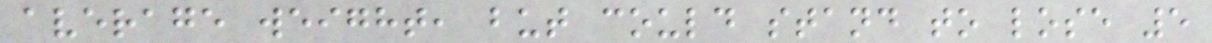average weight, but could stand to lose 5
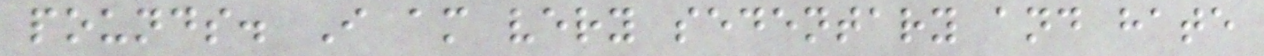pounds. I am very sedentary and hate
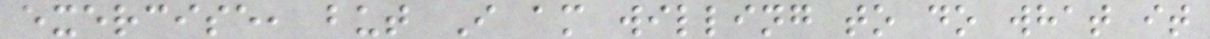exercise, but I am willing to do what it
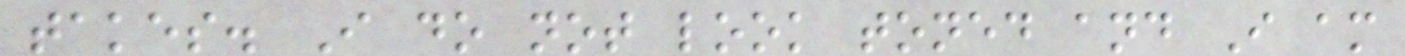takes. I do not look toned and I am
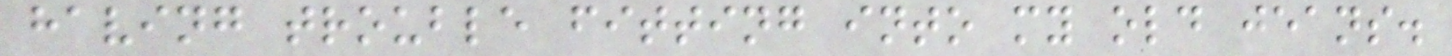having trouble fitting into my old jeans.
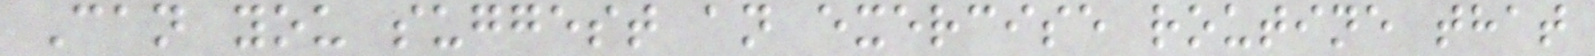Can you suggest an exercise routine that
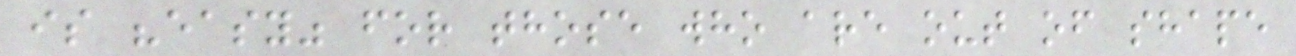is "easy" for those who are out of shape
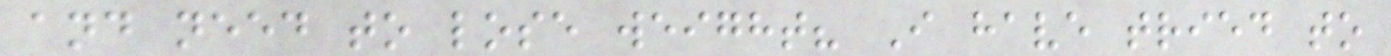and need to lose weight? I have tried to
